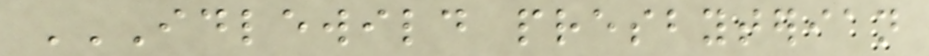IDLEWILD PRESBYTERIAN
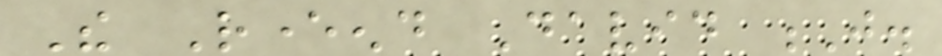The Reverend David J.
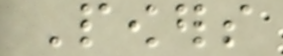Powers
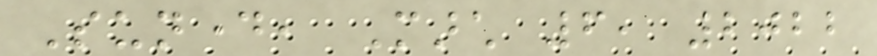Sunday, March 6, 2022
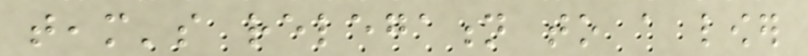team's relegation to a lower
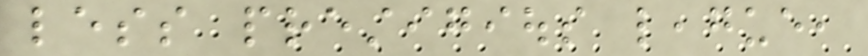less prestigious league,
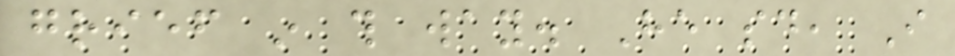grief in this way. He said, I
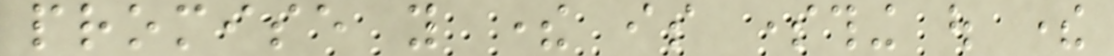promise you there is something out there
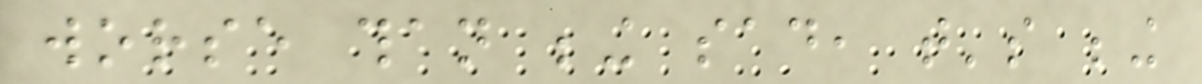worse than being sad, that's being
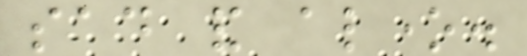sad and alone.
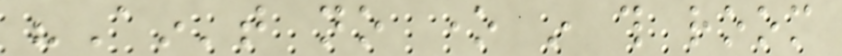"Ain't no one in this room
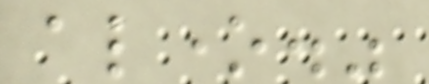alone."
